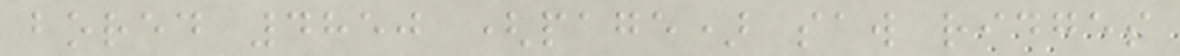bored 4850 (page) saw ridges
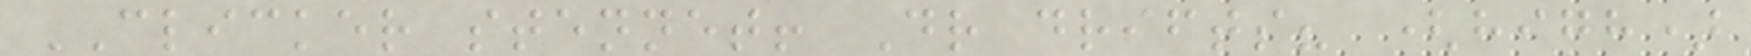CLICKER stennet! Dr drifts? (high)
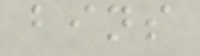bins
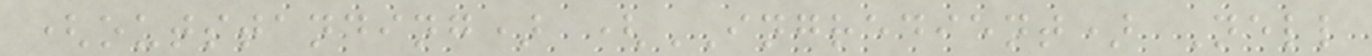(outstanding) (INGREDIENT) Nell
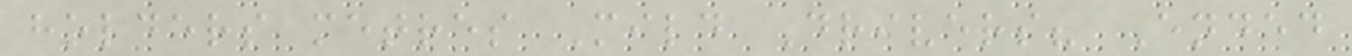holders metres Mild Drivers? Ended
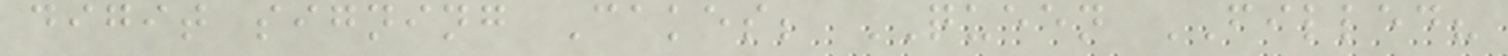digit signing Cakes; QUEEN FILLED?
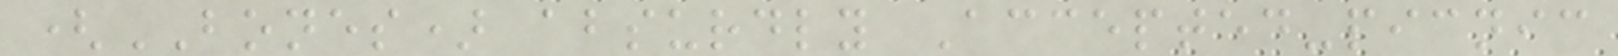(BONES) absurdly Accepted-picnic
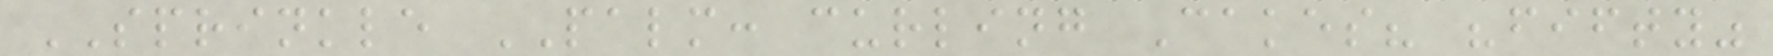SPRINKLE PALM: curling Cakes? "fifty"
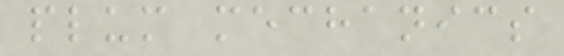plum mechanics
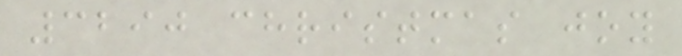3290 christmas joy
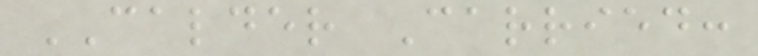CALDER Carried:
